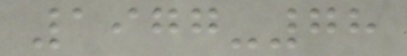1977-78
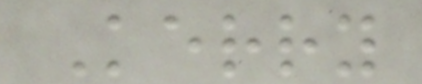Kerry
